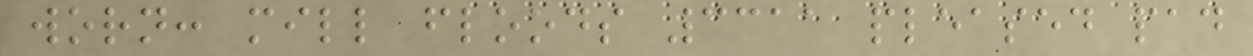worn: mill floods 3311 pleased pad
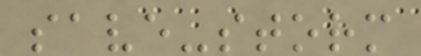save-storm
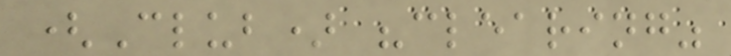(Club) "clearing"
